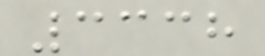3338
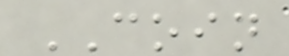COIN
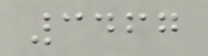3467
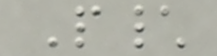P\
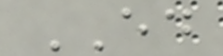ED
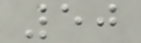50
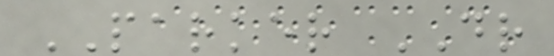PARKER DR
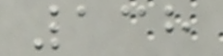138
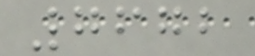7672
